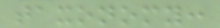taxonomy:
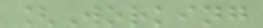[Working
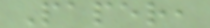Paper,
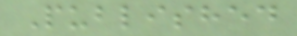Published
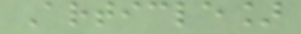Article]
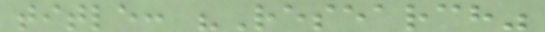title: "Research"
